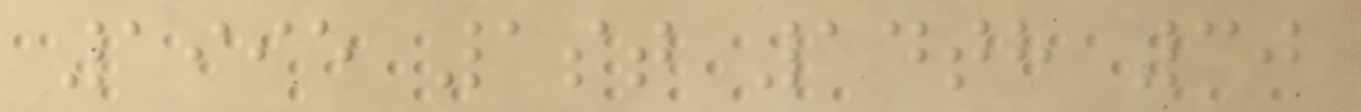1995 1st 14th 30
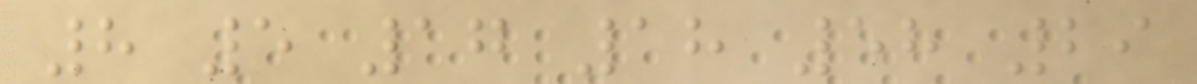8 5 17 18 58 29
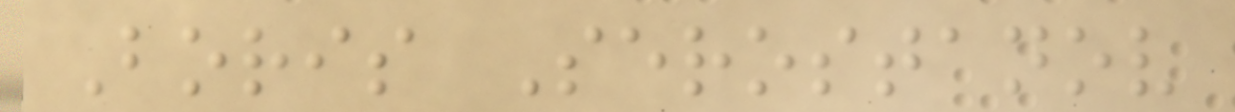Boris Serostanov
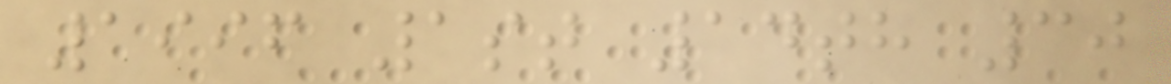1996 1st 14th 30
